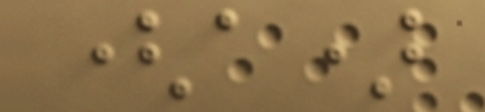(a)
